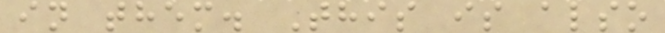in them. This is also
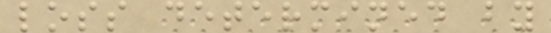loss determined by
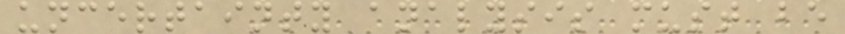uncertainty analysis must be
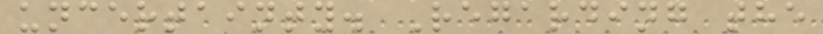uncertainty. Regarding the
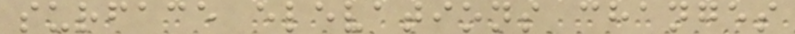surface elevations changes
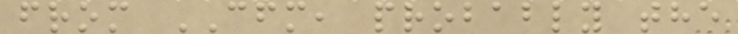from CFM, probably the
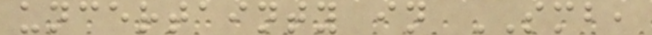uncertainty in SMB,
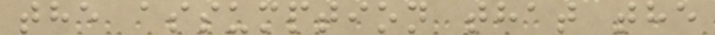the assumption that the
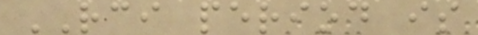RCI period is
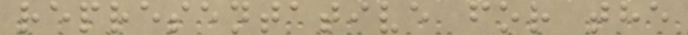representative for the
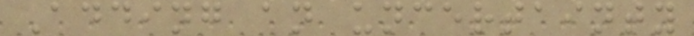Adding an uncertainty
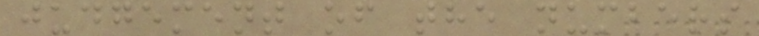judgement of the numbers
